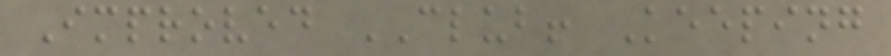Improved CLUB! Keeping
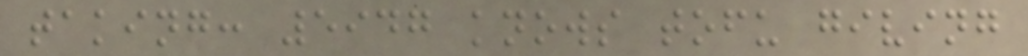taking: 5947 knows tofu giving
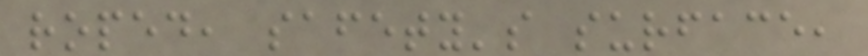roped, safety's surface,
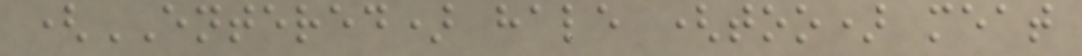(ENTERED) hale (too) meat
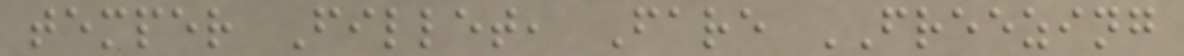temper Fillet, Fare FREEZING
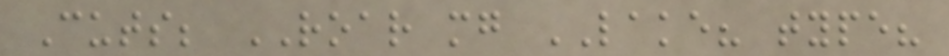Cuts; ROAR mg LAKE? type?
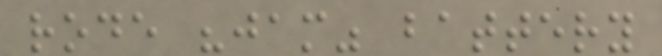rode "jam" battery
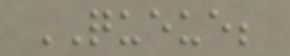QUEUE;
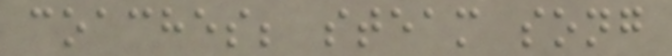coaches; steam song
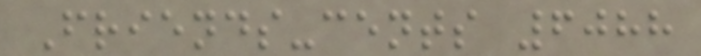Friends-cents 6088
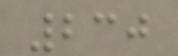230
